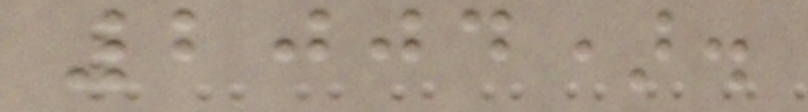2004).
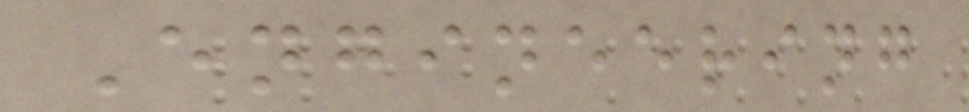Engineering
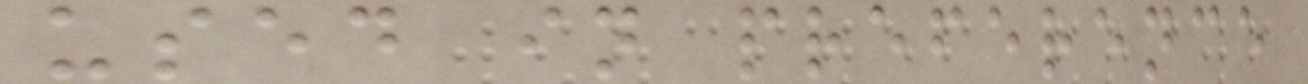used in preference
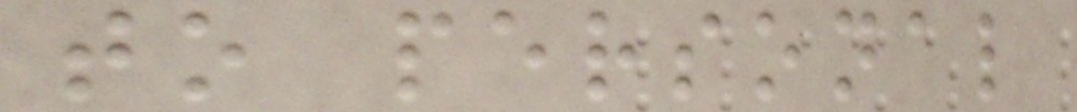to personal
